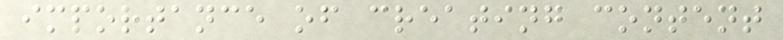importance of creating content
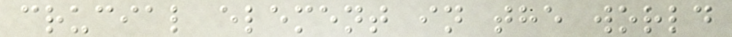crucial element in the world
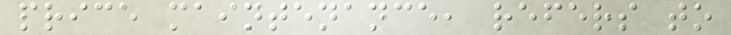price maintenance, refers to
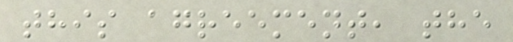this agreement, the
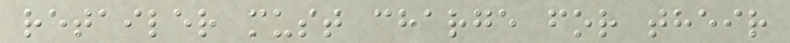retailer must charge for their
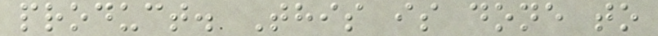product. This is done to
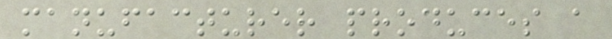manufacturer produces a
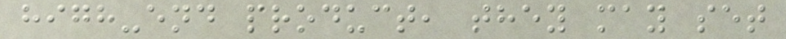high-end product, they may set
